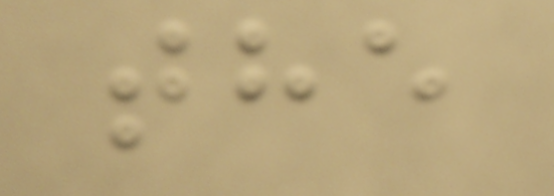the
